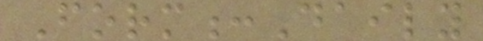Form:Daily
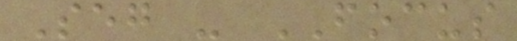Seg - FOCUS
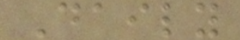Daily
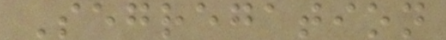Segregation
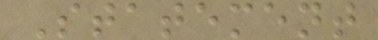Statement
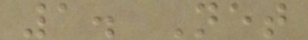1. Net
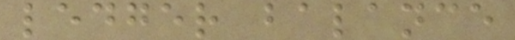ledger balance
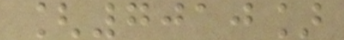[7010]
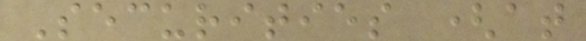Securities (at
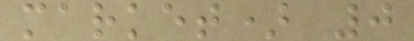market) 0
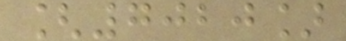[7020]
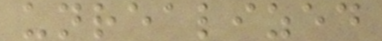unrealized
